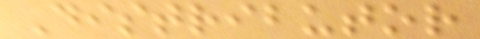Distributor
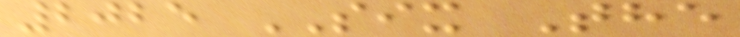2025 SIX The
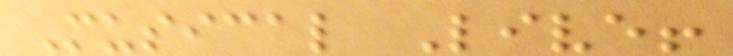Musical Live!
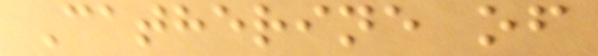Catherine of
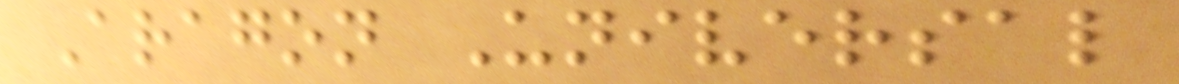Aragon Universal
